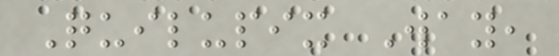Quilupix Way,
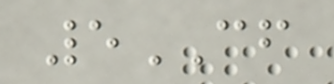5CF
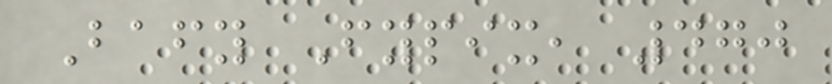Bafy Fypix, 470
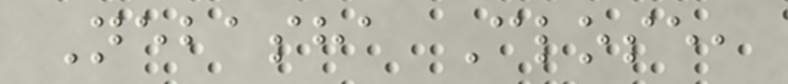Nebasha Close,
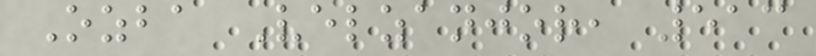Ozba Velzanjor, 513
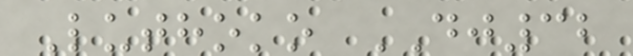Luthoko DJ32
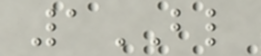1BL
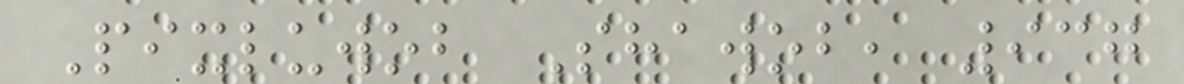Pixluwob Shawob, 937
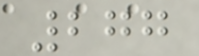277
